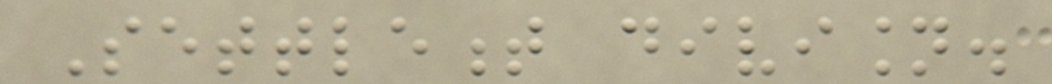Settlement division.
